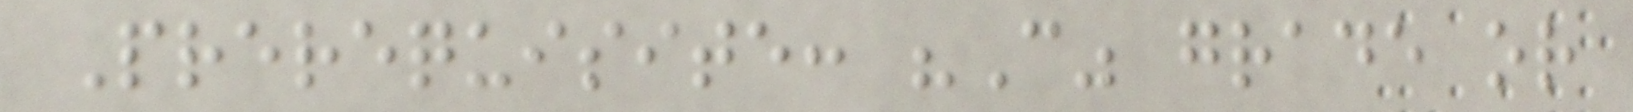Prerequisite: "C" grade or
